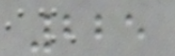225
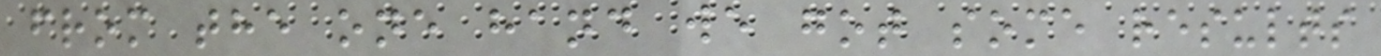from the one hand we got some results
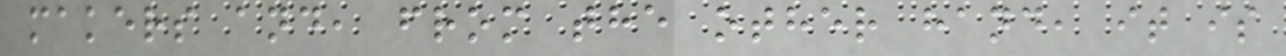makers and, from the other hand, it is
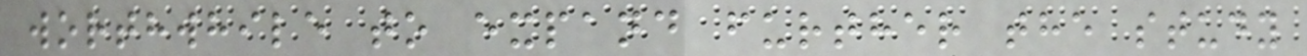worthwhile to expand further the study
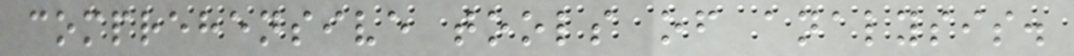comprehensive tools of analysis.
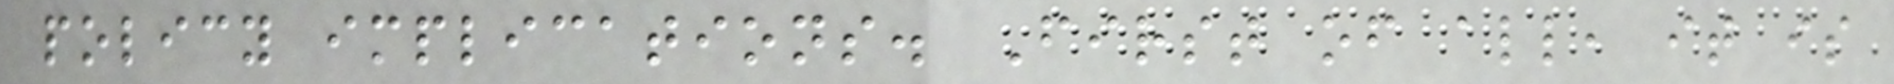policy implications. First of all, it is
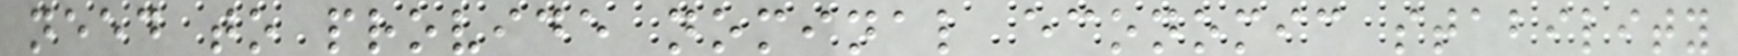need to provide nominal economic stability
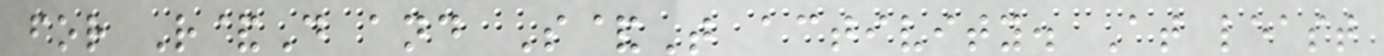for R&D and S&T activity. At least
